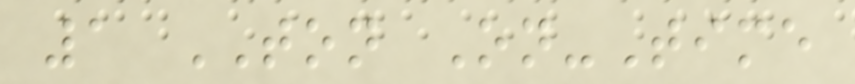1 TON On-Time
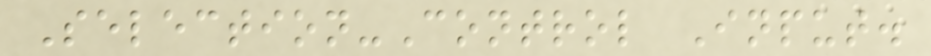Selection-Control Input.
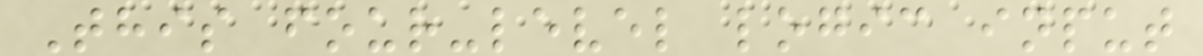This four-level logic input
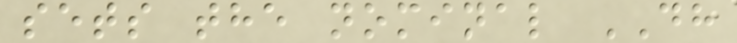sets the nominal DH
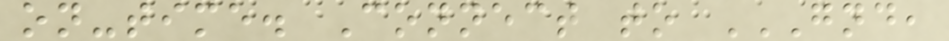on-time. Connect to GND,
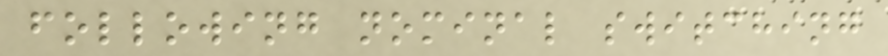following nominal switching
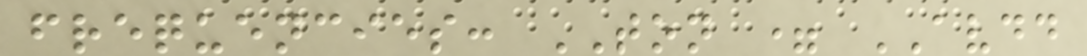frequencies: TON = AVDD
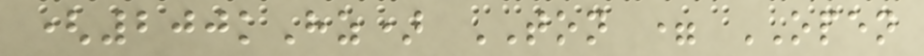(200kHz) TON = OPEN
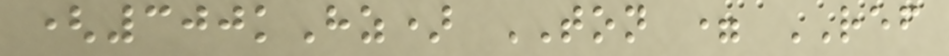(300kHz) TON = REF
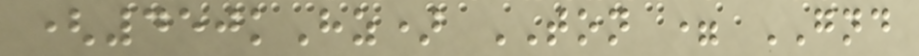(450kHz) TON = GND
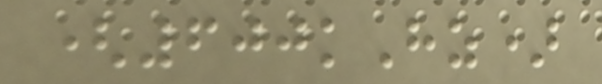(600kHz)
